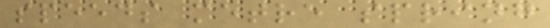speeds metre spring
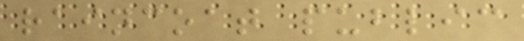raincoat public
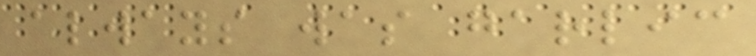always was garlic
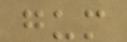gum
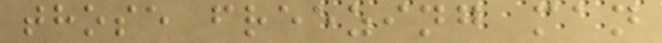those freezing man
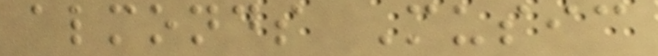almonds Music
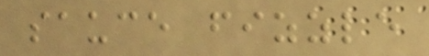sauce fizzle
